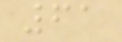61
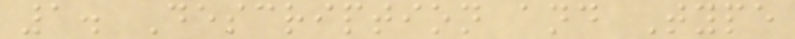1. Description and Type
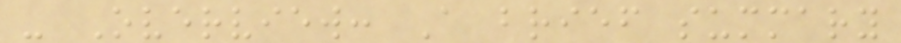- Overview: A brief summary
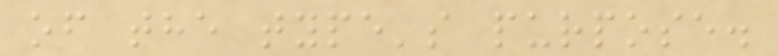of the type's purpose.
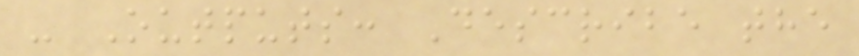- Outputs: Describe the
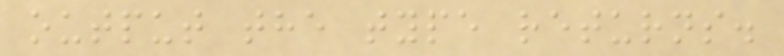output the type returns.
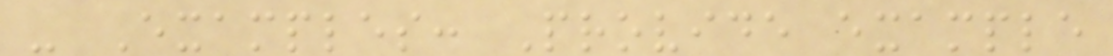- Examples: Provide example
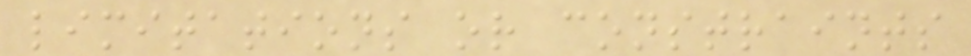limitations or constraints
